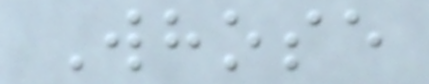Whose
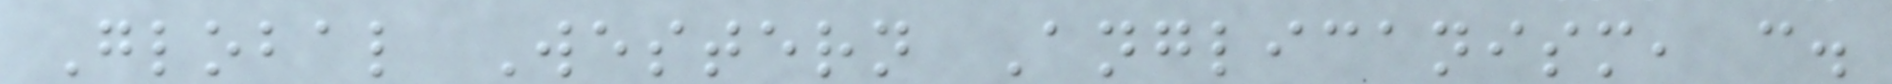Global Western Anglicanism, c.
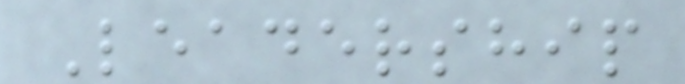Leadership
